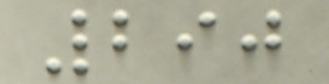290
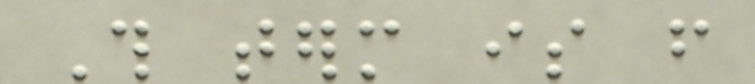This term is from
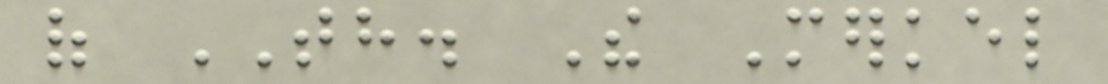of TH. The Merkel
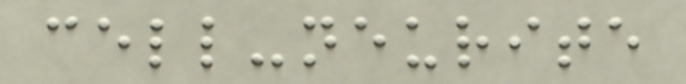cell-neurite
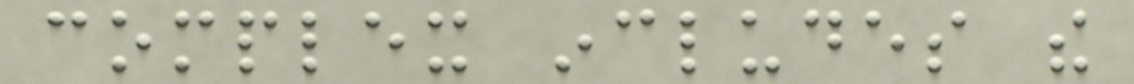complex includes the
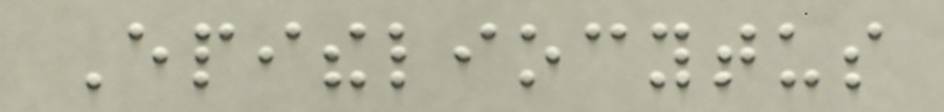Epitheliocytus
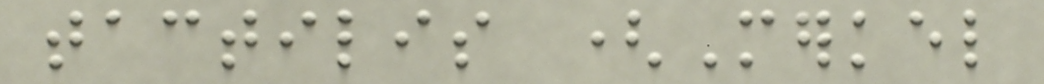tactilis (Merkel
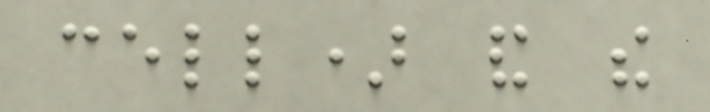cell) and the
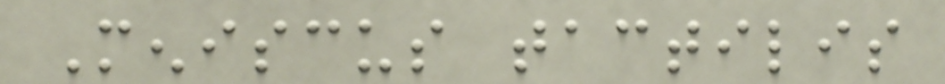Meniscus tactilis
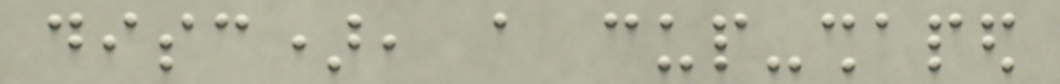disc), a cup-shaped
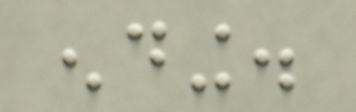ending.
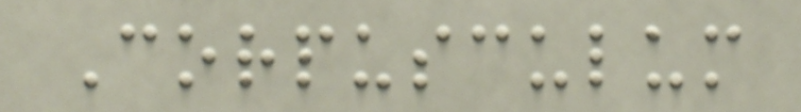Corpusculum
